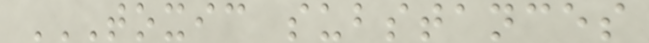TOXIC SUBSTANCES
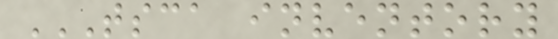TSCA INVENTORY
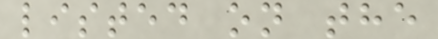listed on the
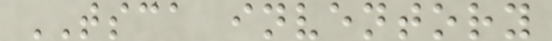TSCA inventory
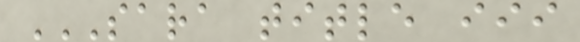SARA TITLE III
